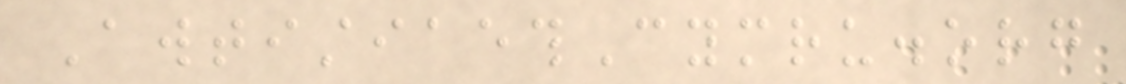AwtistiaethCymru.org
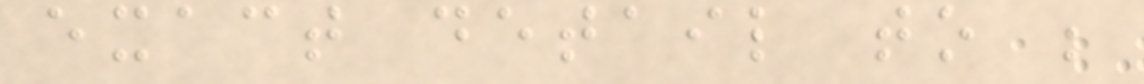exact detail to be
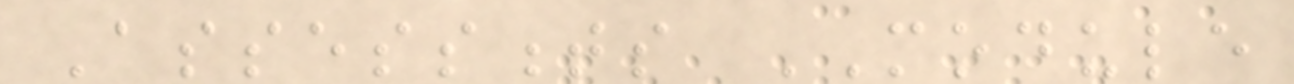Assessments MODULE
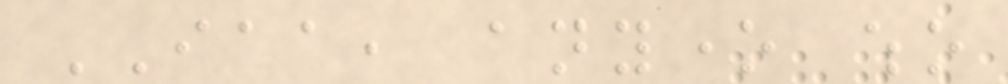IAA, anyone who
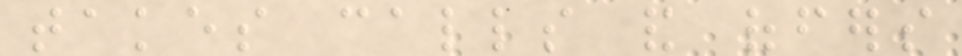takes calls and offers
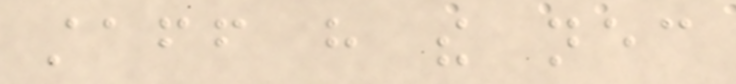staff have the necessary
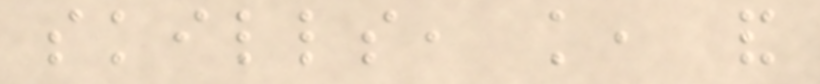skills, knowledge, and
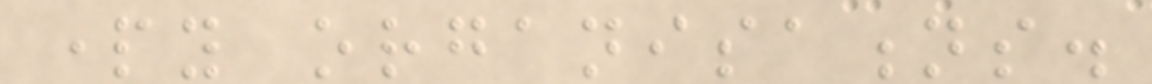party organisations.
